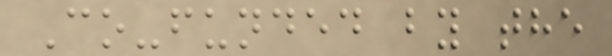Co-funded by the
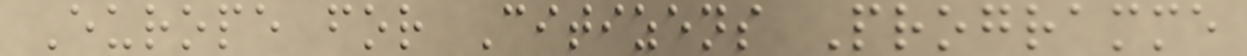Europe for Citizens Programme
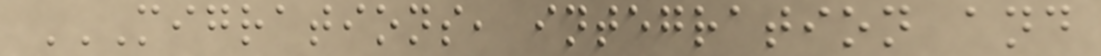MIGRATIONS, INTEGRATION AND
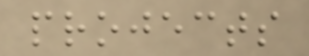projects
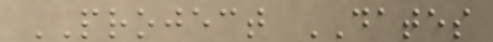PROJECT DATES
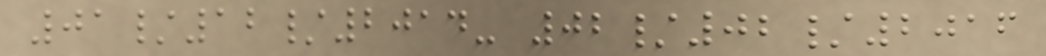01/12/2014- 02/02/2016
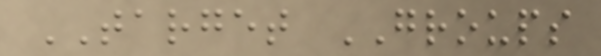TARGET GROUPS
